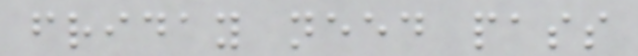friday need pass
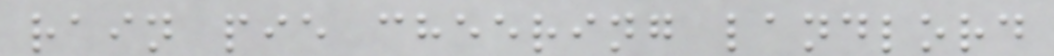rain pie cheering landlord
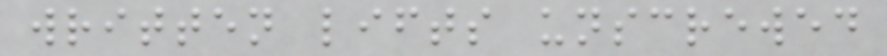written lifts unscrewed
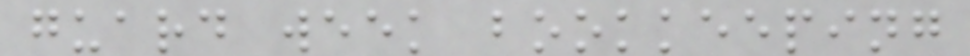guard week bookkeeping
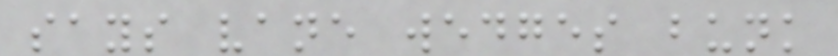says vane wedges bunk
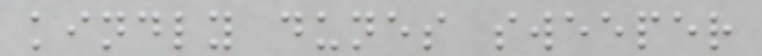kindly dunes sweeper
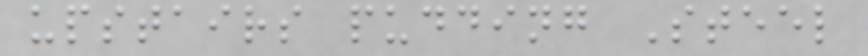upstairs pudding Steel
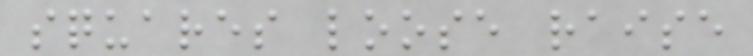squares loose raise
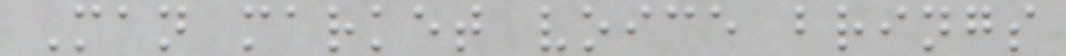Man market voice brings
